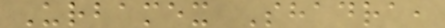Urbamex Shadra,
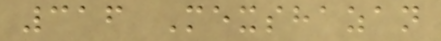316 Mexshazan
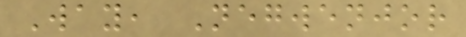Way, Negwenjor
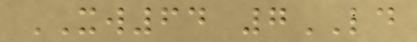XW64 7LD
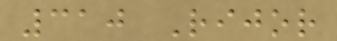310 Rijor
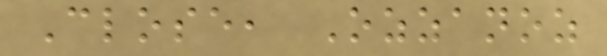Close, Ozzanoz
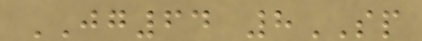JG64 8SP
